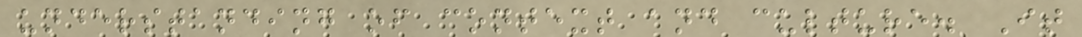understanding of context and culture. It
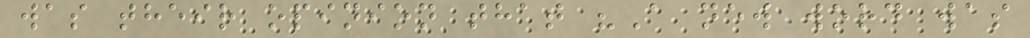was their opinion that "A new word was
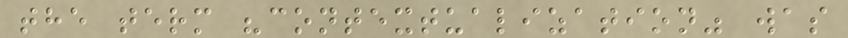the term "contextualization" was
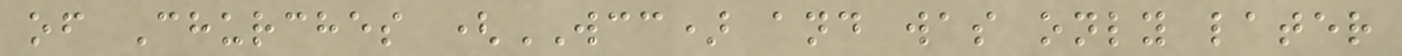of Churches (WCC) and was only later
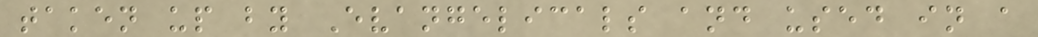taken up by Evangelicals and used in a
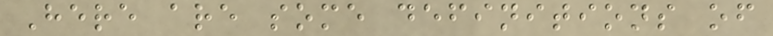Here are some definitions of
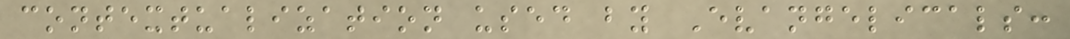contextualization used by Evangelicals:
